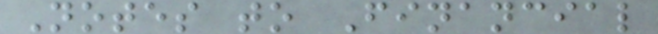Notes to Financial
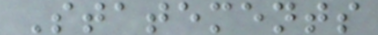Statements
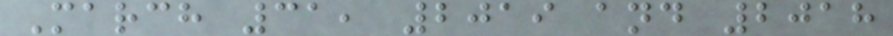March 31, 2019 and 2018
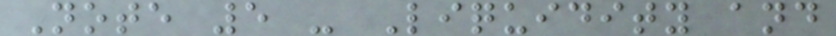Note 5 - Liquidity and
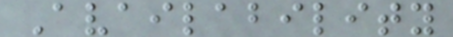Availability
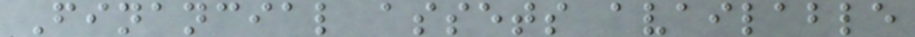Financial assets available
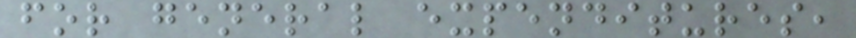for general expenditures,
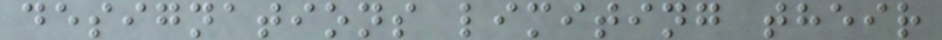designations limiting their
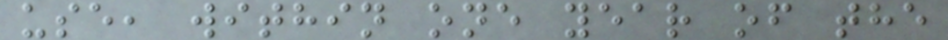use, within one year of the
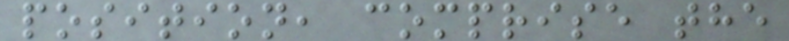position, comprise the
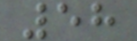58
